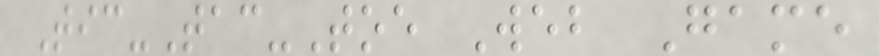Tic-Tac-Toe Web Game
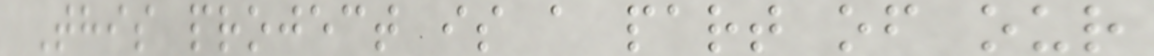This project is a part of our
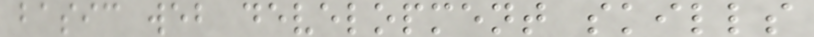basic web development skills
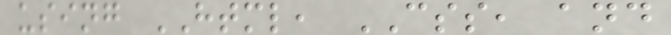using HTML, CSS, and
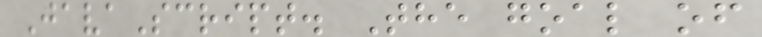JavaScript. The goal of
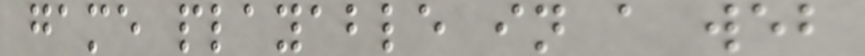game playable in a web
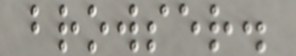browser.
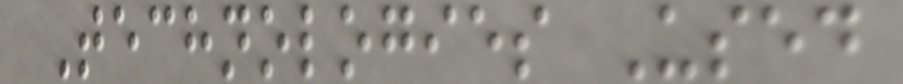Technologies Used
